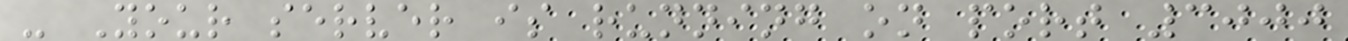- Your server is running on port 3000
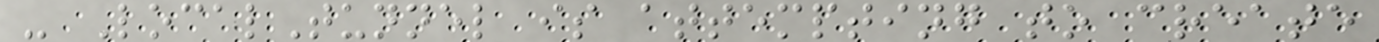- LocalTunnel is attempting to create
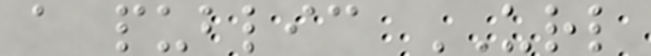a public URL
